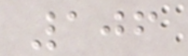106
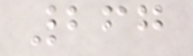267
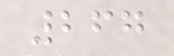267
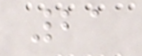21
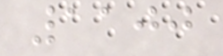1100
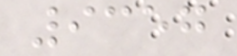9357
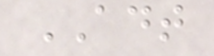ADT
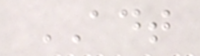ADT
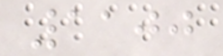1100
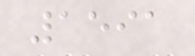1591
